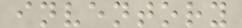inventory
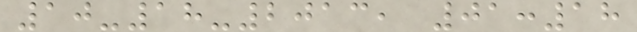10-18-2013, 01:18
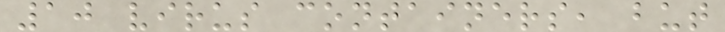10 virus containers, but
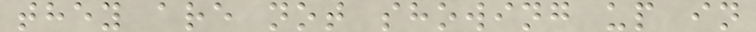they are not showing up in
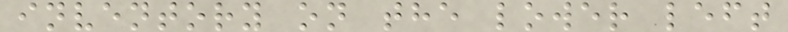inventory on the lower left
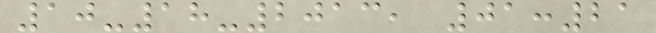10-18-2013, 01:21
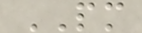PM
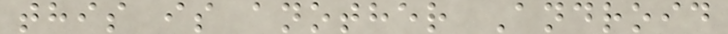this is another Android
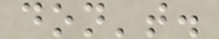don't.
